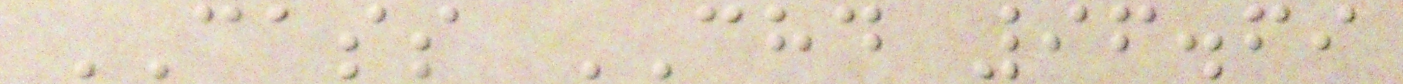CASS CHD 96.69
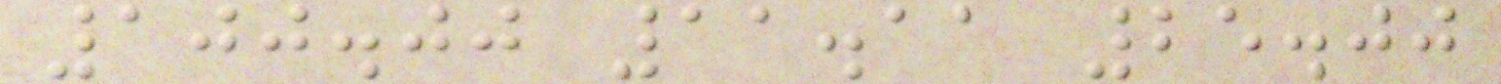100.00 11.11 25.00
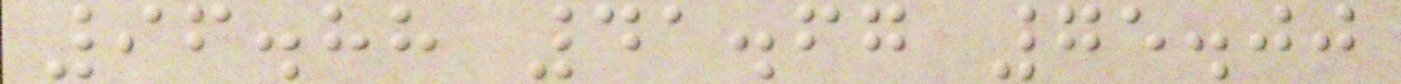96.88 41.67 75.00
